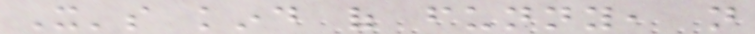It's kind of funny, not
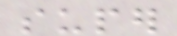super
